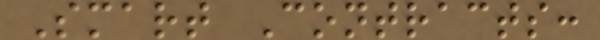Smart Contracts:
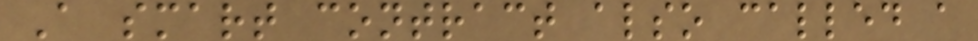A smart contract also called a
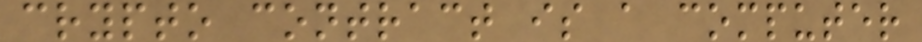crypto contract is a computer
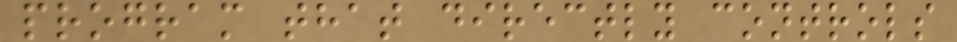program that directly controls
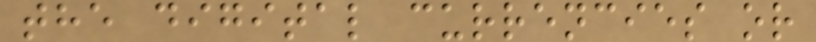the digital currencies or
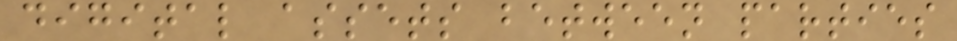digital assets between parties
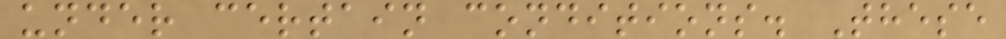under certain conditions. These
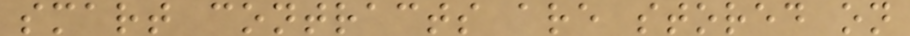smart contracts are stored on
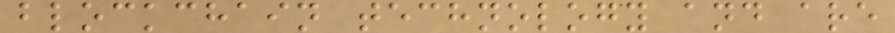blockchain technology and are
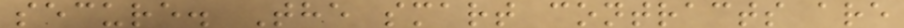secure. The smart contracts are
